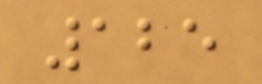125
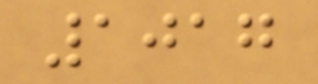1017
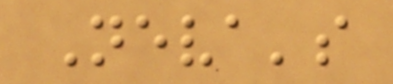Neva's
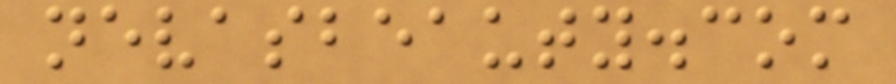nevasbeauty.com
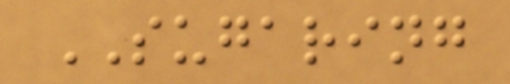SUGARING
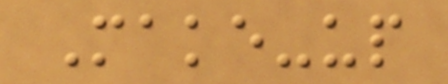Make-up
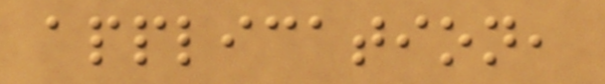application,
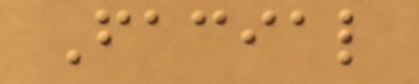Facial
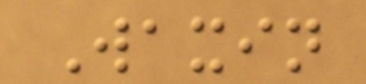Waxin
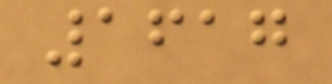1617
